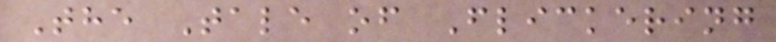The Tale of Flickering
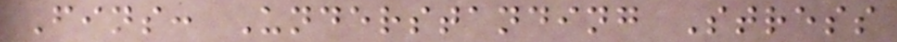Fins: Understanding Stress
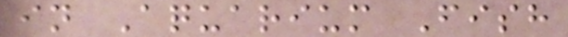in Aquarium Fish
